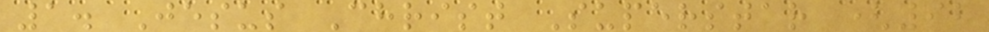1. Jesus Christ Superstar (92
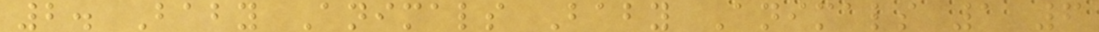2. Baby Animals Baby Animals 1 6
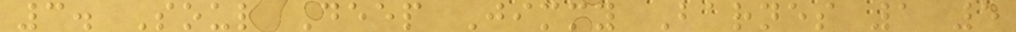3. Soul Deep Jimmy Barnes 1 5
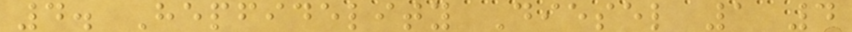4. Hepfidelity Diesel 1 4
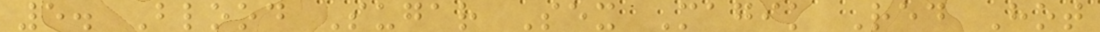5. Blood Sugar Sex Magik Red Hot
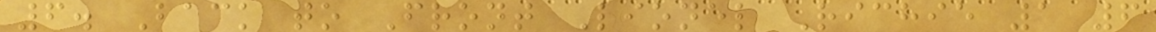6. Back to Front Lionel Richie 1 6
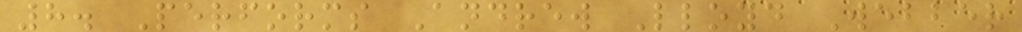8. Performs Andrew Lloyd Webber
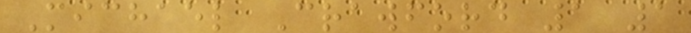Michael Crawford 1 1
